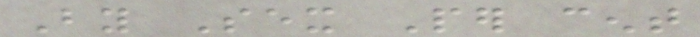By Sex Per cent
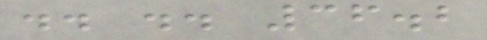.. .. 36.2
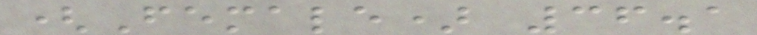(Female) 36.1
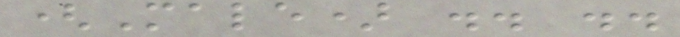(Male) .. ..
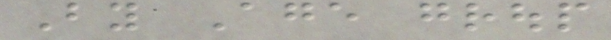By Age group
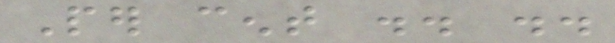Per cent .. ..
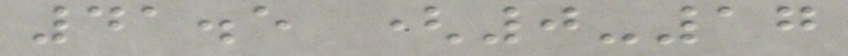41.5 (0-17
